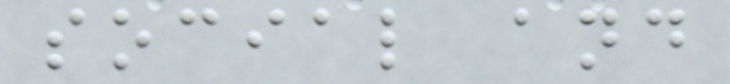social and
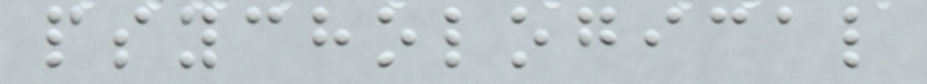psychological
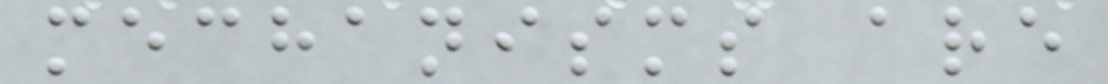mechanisms are
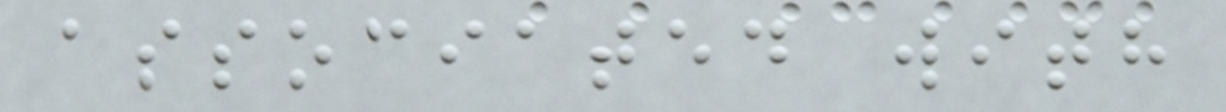associated with
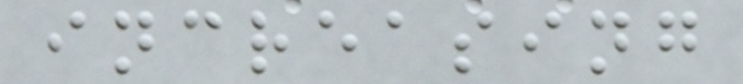increasing
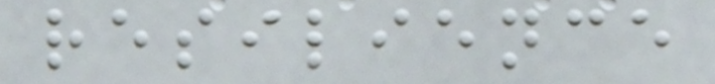resilience
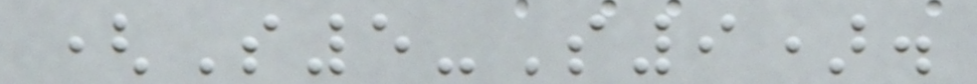(S5-S9).
